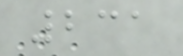231
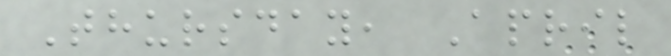Thursday, April
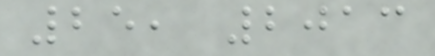25, 2013
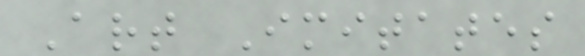Art Imitates
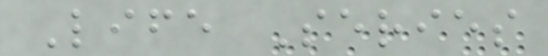Life Series
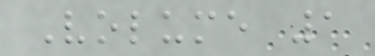Volume 1
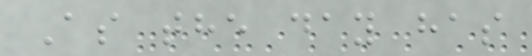As the day has
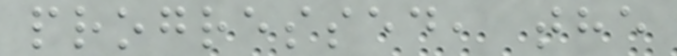progressed, the
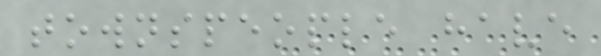townspeople have
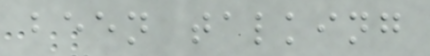been talking
